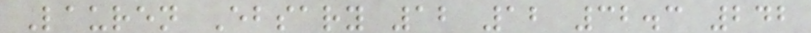Lauren Ebsary 12 12 32.3 242
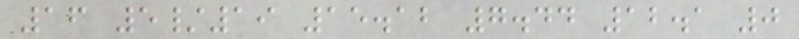16 5/19 15.12 7.44 12.1 0
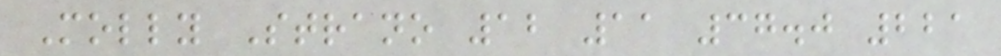Molly Strano 12 11 37.0 221
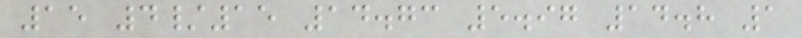15 4/15 14.73 5.97 14.8 1
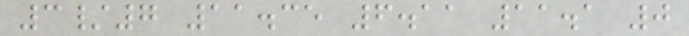3/7 11.35 6.11 11.1 0
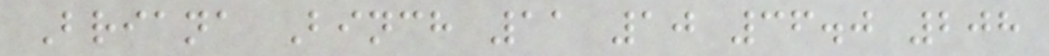Briana Binch 11 10 36.0 208
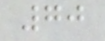70
